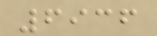6936
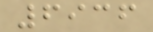6936
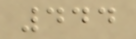444
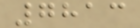7813
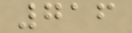716
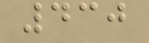430
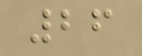26
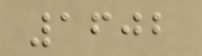1602
